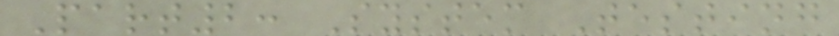Part2: System Testing
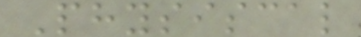Physiscal
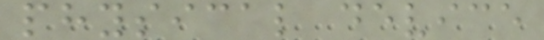physical device
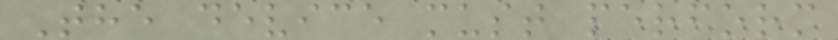The device must perform
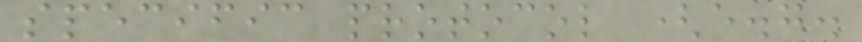specific protocol (e.g.
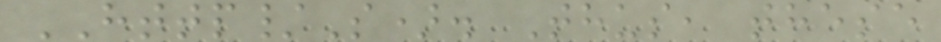HTTP/S). Thus, these
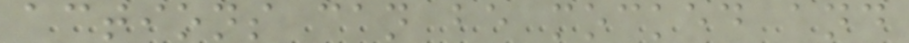actions can be mocked and
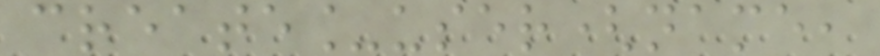create_user(name,
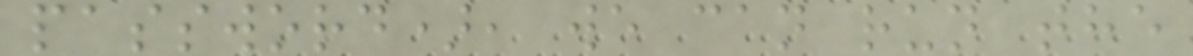password), we can run the
